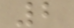2
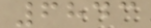6843
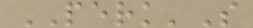PERK'S
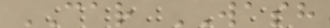CAR WASH
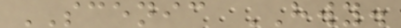SCENIC HWY.
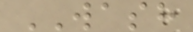WASH
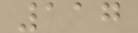117
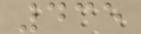435
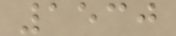1530
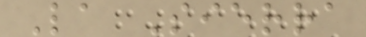La Sierra
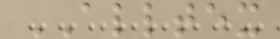ALLTEX
